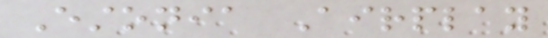Estonia Airplay
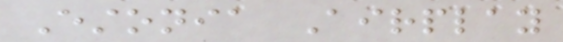Estonia Airplay
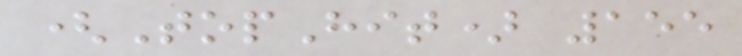(TopHit) 155
